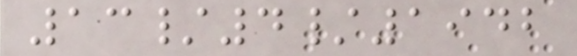13/4/1942
